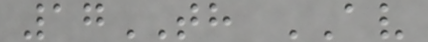17TH AV
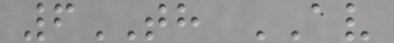6TH AV
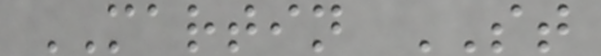MARTIN ST
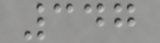347
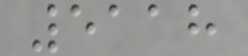5118
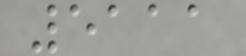5111
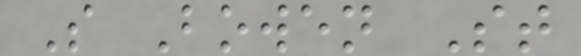S Bowen St
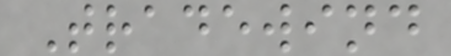Tradewind
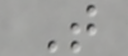T
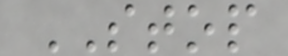STOP
